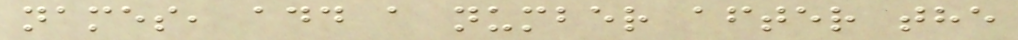names, add a number after the
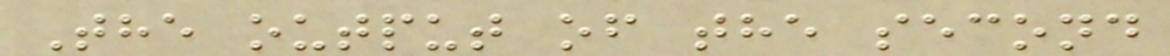The output of the second
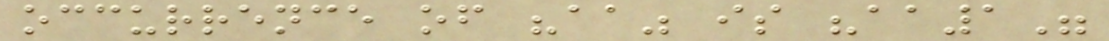occurrence of "aa" is "aa1"
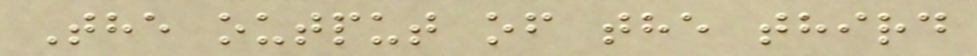The output of the third
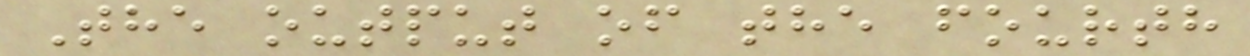The output of the fourth
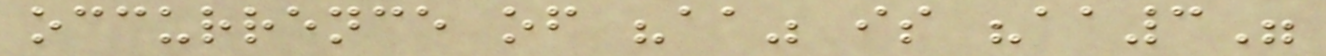occurrence of "aa" is "aa3"
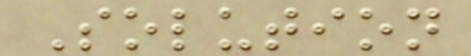Solution
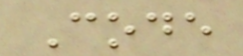Code
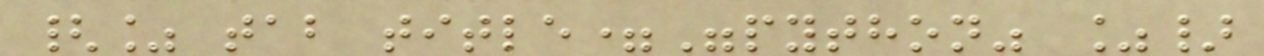{% tab title="python" %}
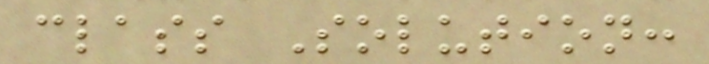class Solution:
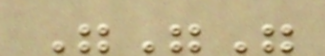"""
